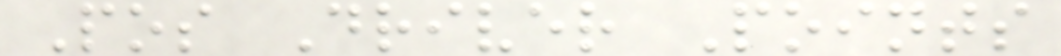Pos Driver Points
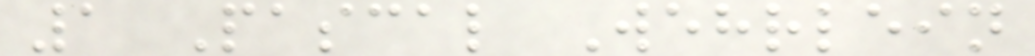1 Pascal Wehrlein
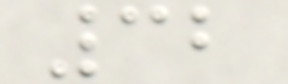32
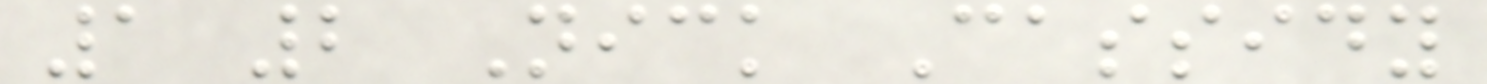1 2 Nick Cassidy
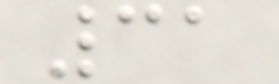31
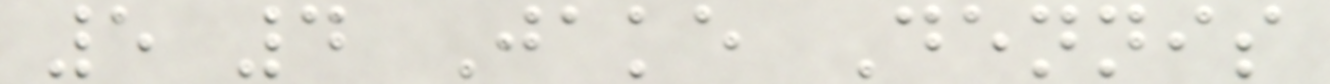5 4 Jake Dennis
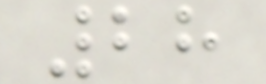28
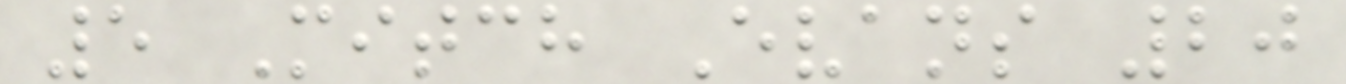5 Mitch Evans 20
